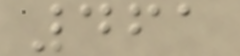461
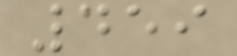459
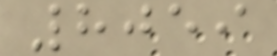8059
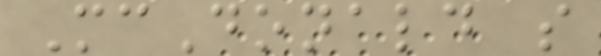McDonald s
